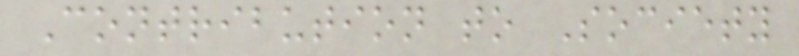Contribution to Society
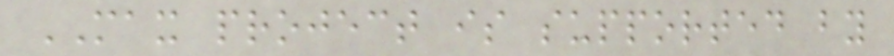MAX project is supported by
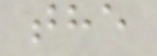the
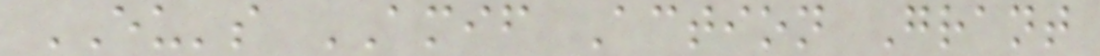EU's AMIF Action Grant
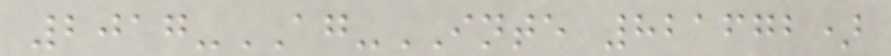2017-AG-INTE 821672)
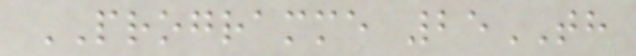PROGRAMME 25TH
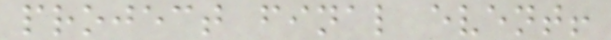project final event!
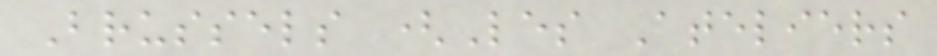Brussels (Les Ateliers
